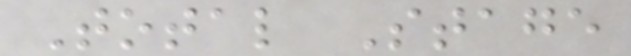Total Stage
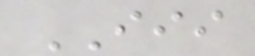III
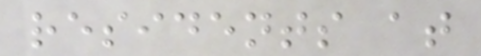residents at
